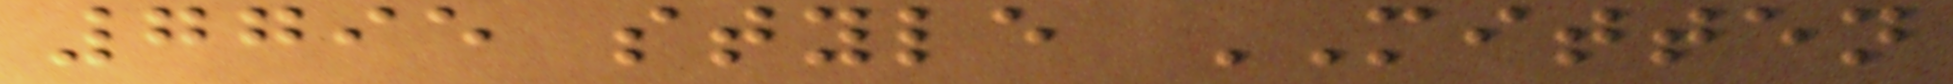7795 style MITTEN
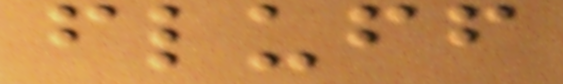fluff
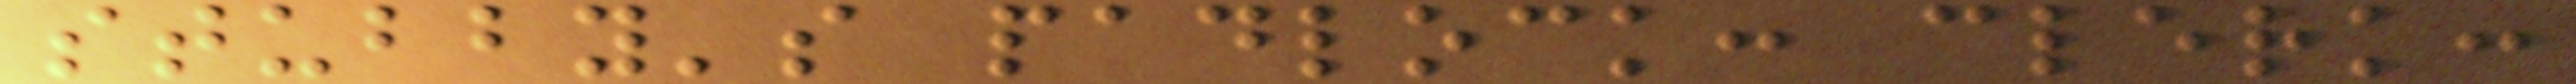stubby's padlock: clerk:
